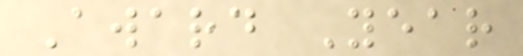Award Year
